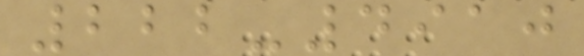222-4910
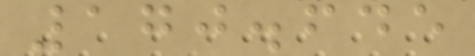170.645
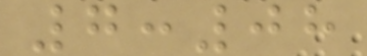7:08
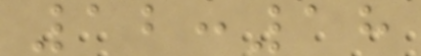12:18
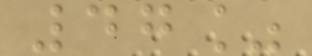47%
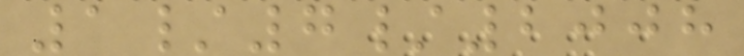1/7/2008
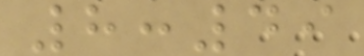8:49
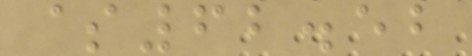$62.52
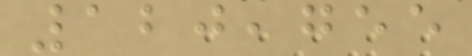120,755
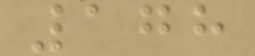178
